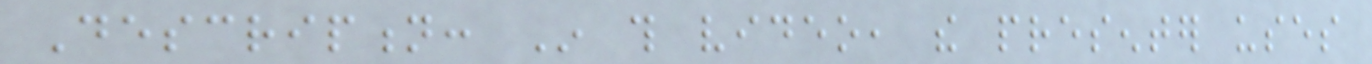Description: In this video, the presenter uses
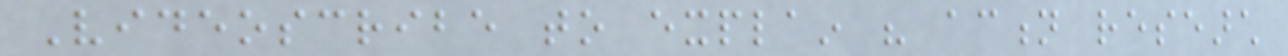Videoscribe to explain his action research
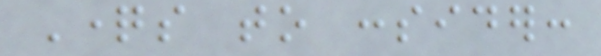Questions to consider:
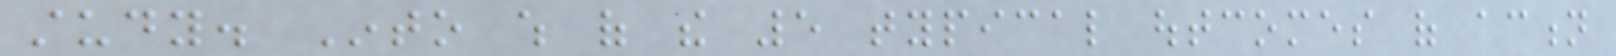study. Into which of the 5 typical outcomes of action
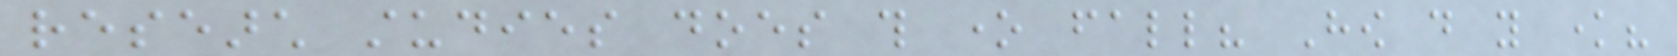research studies does this one fall? How do you know?
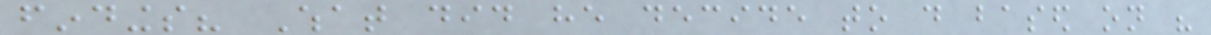findings? What did he decide to do based on his
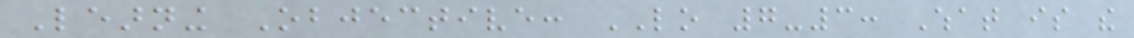Learning Objective: LO 7-3: What is the
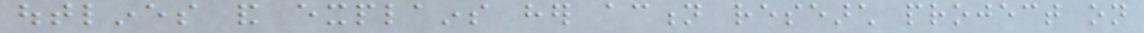outlines and explains her action research project on
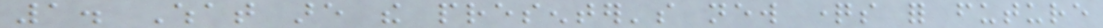1. What are the presenter's new questions for future
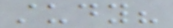study?
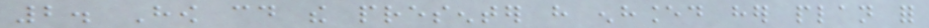2. How could the presenter have enhanced her plan for
